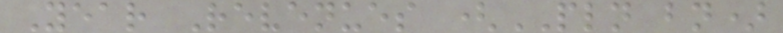Year Revenues (PLN bn)
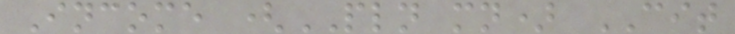Income (PLN mn) CIT
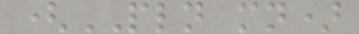(PLN mn)
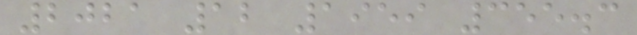2021 12 1959 355.3
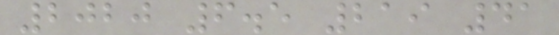2020 6.5 219 41
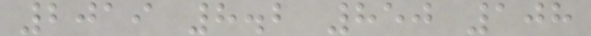2019 8.2 850 108
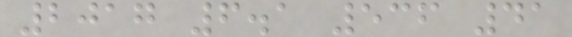2017 6.1 536 41
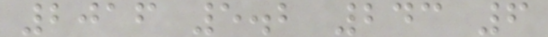2016 5.2 243 6
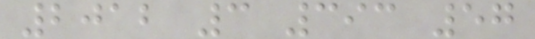2012 3 393 57
